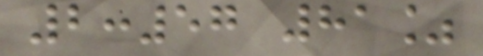2:57 81%
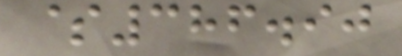$386.90
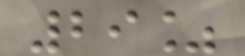29%
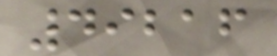49216
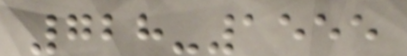728-1555
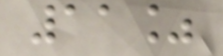11%
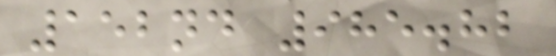152nd 985.82
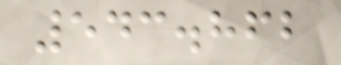543.862
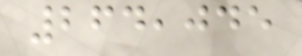264,045
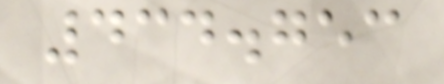434.753
